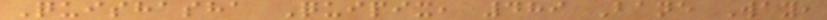Quishasha Quipix, 489 Bane Way,
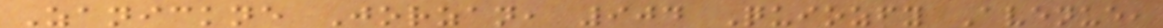Zanickne Jorzan, 904 Quiozfy Avenue,
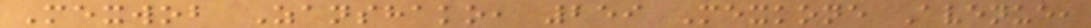Mexwob Zanshako, 259 Mexkone Avenue,
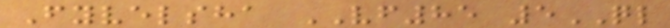Fyvelsha VF85 5QL
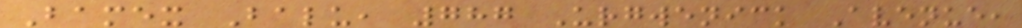Bamex Balu, 787 Urgwenick Avenue,
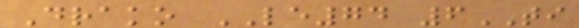Drako LE74 6TI
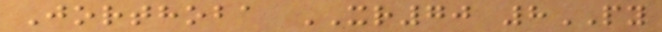Jorthoba XR70 8PY
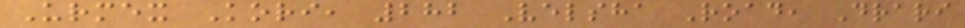Urmex Kori, 282 Velsha Road, Drari
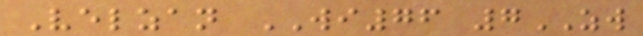Velzan WI76 7ZW
